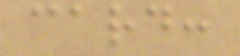card:
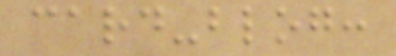card-blog:
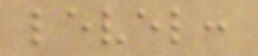level:
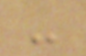-
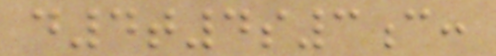d4t4s3c:
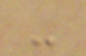-
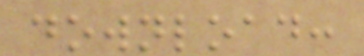download:
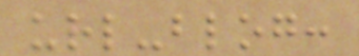url-blog:
